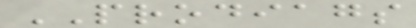PRODIAGS
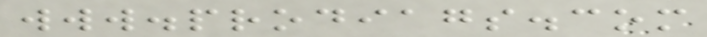www.prodiags.com
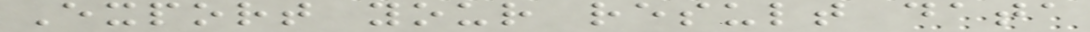Export your result data
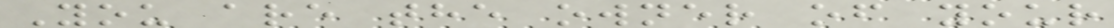You are the owner of your
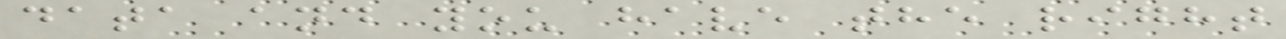data and you have the right
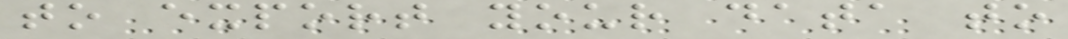to export your data to
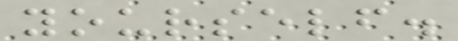yourself.
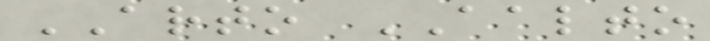ARTO AALTO
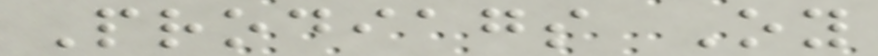Prodiags Oy
